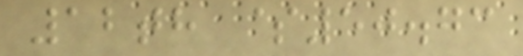12th $50.73
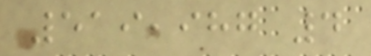519,987 4
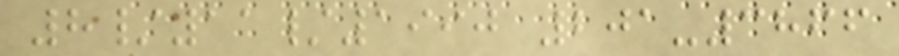8/11/1990 201-3866
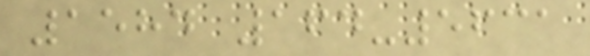1584 164-5631
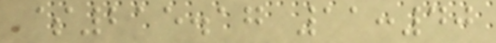$215.17 11:40
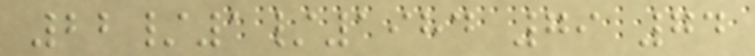22/1/1984 79 74
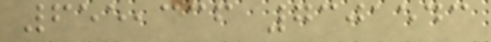655,336 7301543
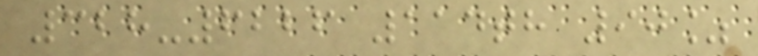328-6226 114th 90%
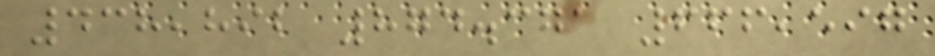438,892 874.371 666,597
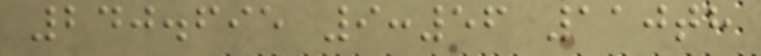240.695 9:56 110th
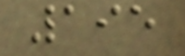195
